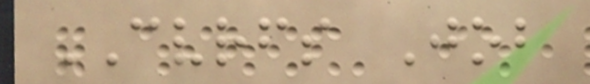CVRFS Job
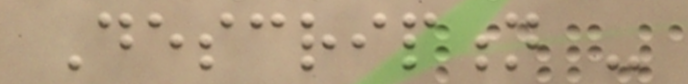Description -
